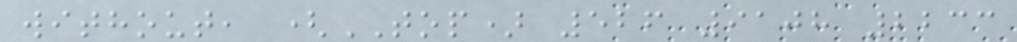without, (TOP) 526 9108 2233
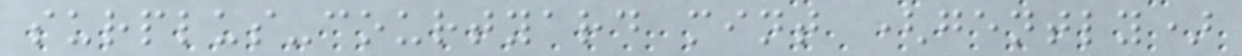surplus-courtyard mint (gently)
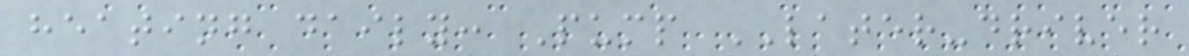heating daily: Pump LATER-driver
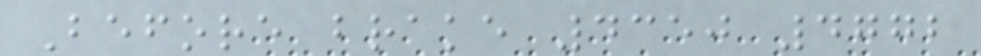Before brake 4350 4772
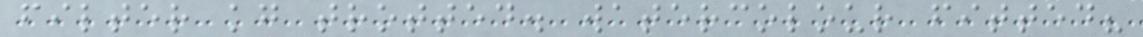filter kg trotted. watercolour fitted?
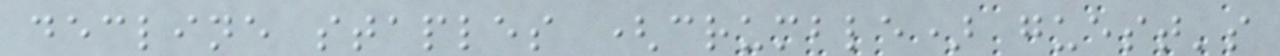decline staples (crumble) guest's
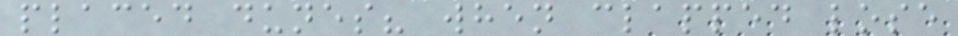placed dunes? when clapped lose
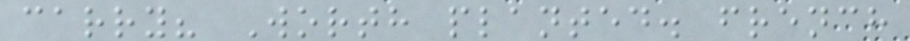carry? Worth planted. french
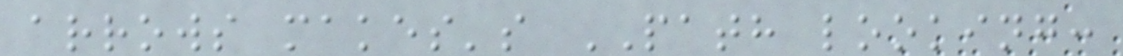arrows makes's PATH looking:
